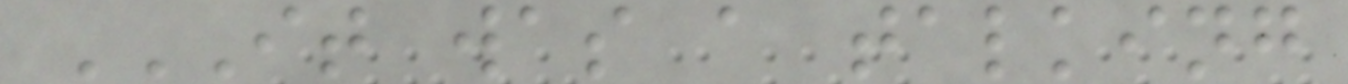IT WAS A TALKING
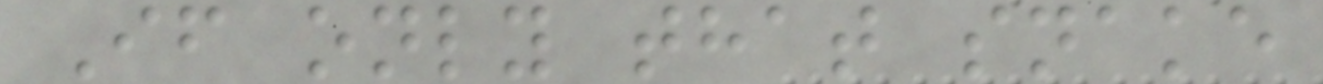If only that snake
